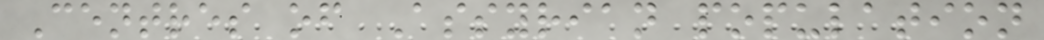Centres of Assyrian population
